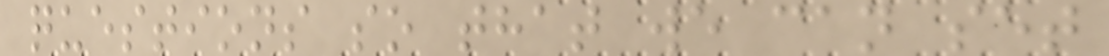questions so that we can set
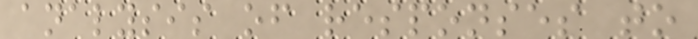analysis of responses to
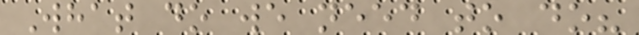What do we need to do?
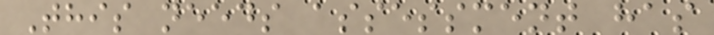This needs assessment has
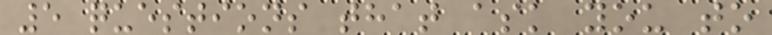5 questions that ask you to
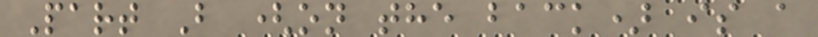Part B (on the back) is a
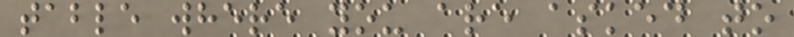table where you are asked to
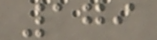179
